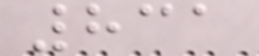831
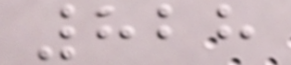828
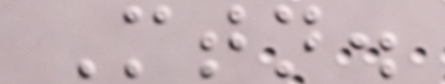Mtn.
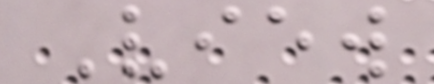View
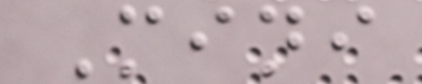Mini
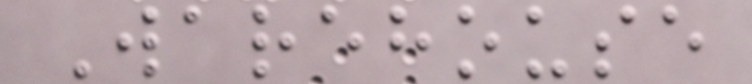Warehouse
